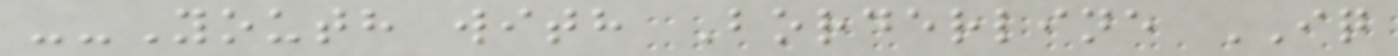--Youth with Borderline IQ
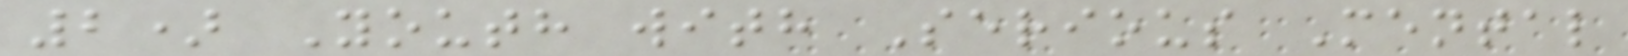2) Youth with Serious Mental
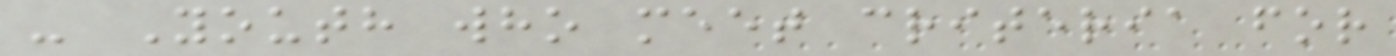- Youth who meet criteria for
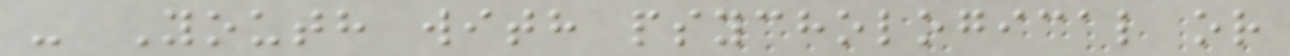- Youth with psychological or
